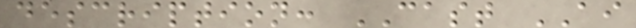description: CAST AI
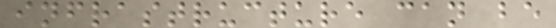infrastructure can be
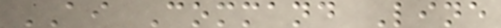AI Command Line
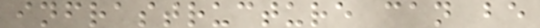infrastructure can be
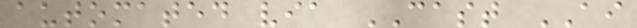automated via CAST AI
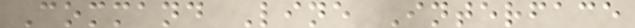Command Line Interface
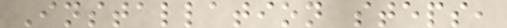Installation steps,
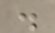.
